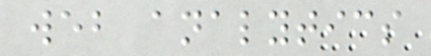web analytics
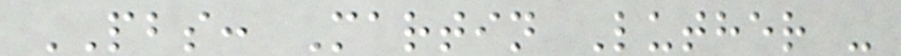PBS: Martin Luther -
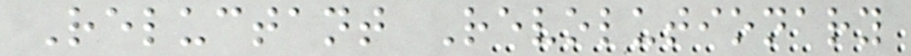Reluctant Revolutionary
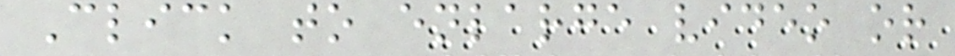Click to enlarge video or
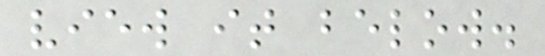view it below.
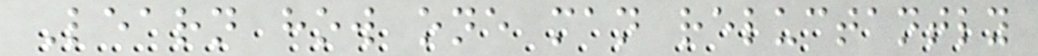Learn how one man reluctantly
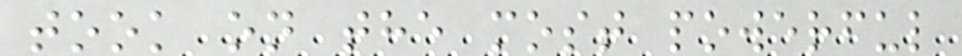took on the most powerful
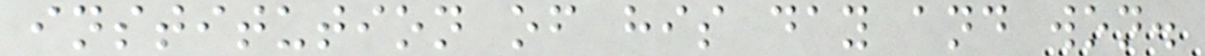institution of his day and won.
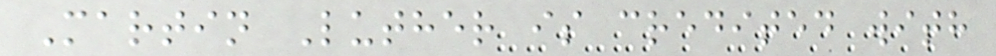Martin Luther is credited with
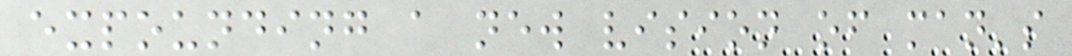expounding a new vision of man's
